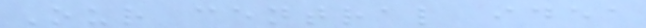Our central idea
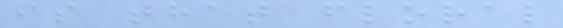is that floral
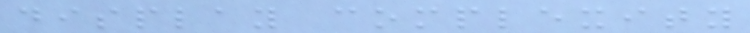display complexity
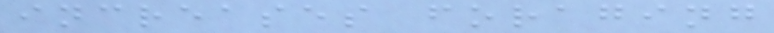increases foraging
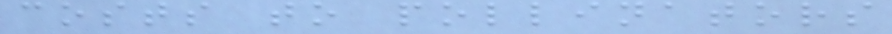costs to pollinators
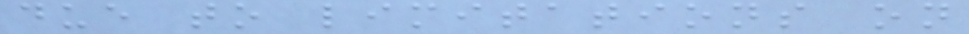due to limitations on
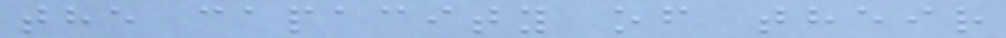the capacity of their
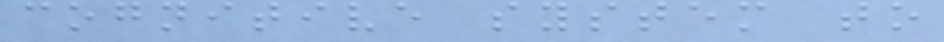cognitive system to
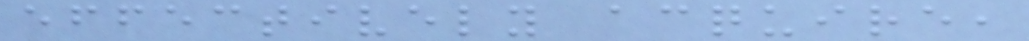effectively acquire,
